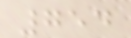754
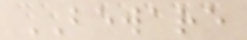BEWARE
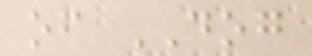of DOG
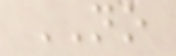NO
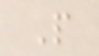P
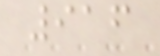916
